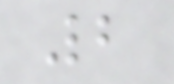2
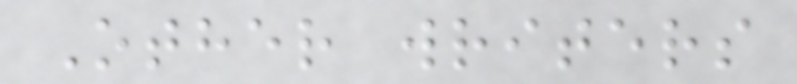Other writers
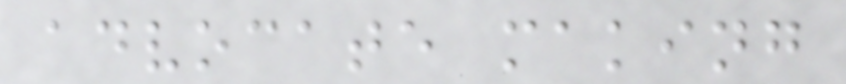advocate making
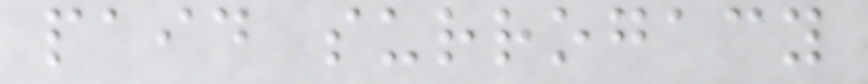paid surrogacy
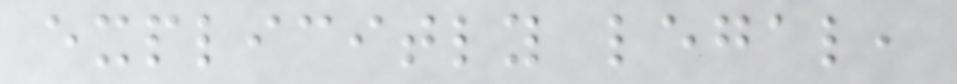explicitly legal,
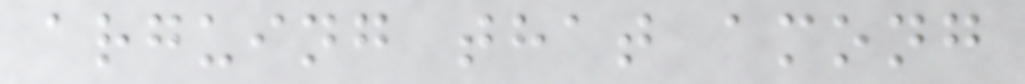arguing that among
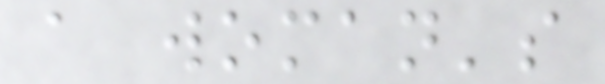a woman's
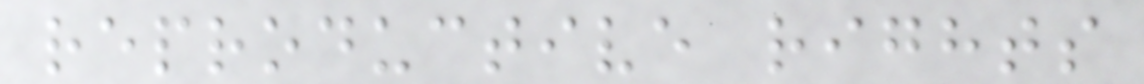reproductive rights
